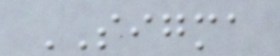SIGMA
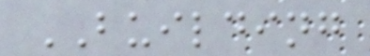BUILDING
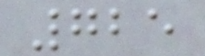725
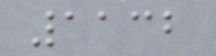1132
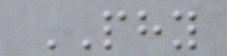PHY
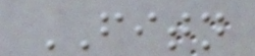FITN
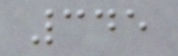345
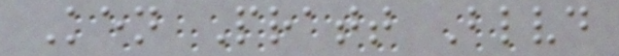Ken Pratt Blvd
